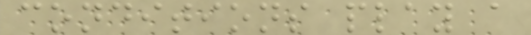conditions play a
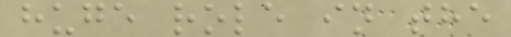huge role in the
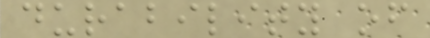durability of
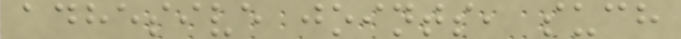adhesive joints, such
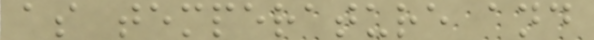as temperature and
